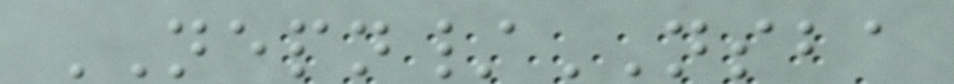NEPN/NSBA
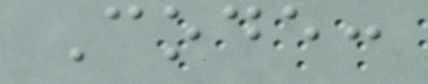Code:
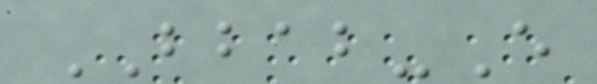BBAB-E
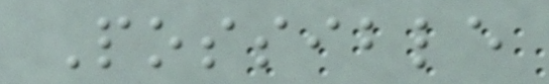Possible
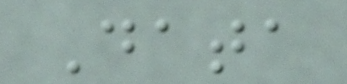Data
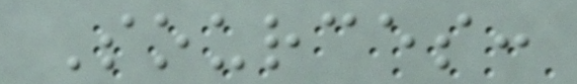Sources:
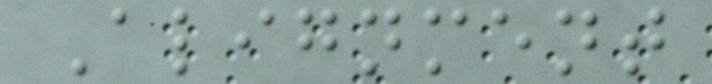Alignment
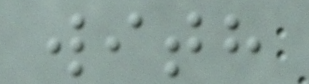with
